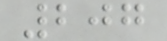207
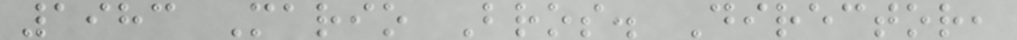1983 Mario Bros. Director,
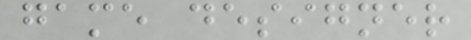game designer
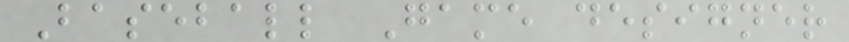Baseball Game designer
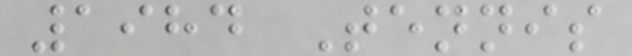1984 Tennis
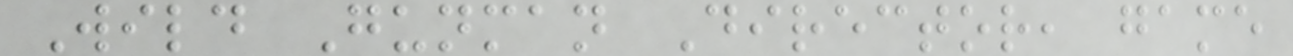Wild Gunman Director, game
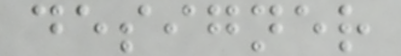designer
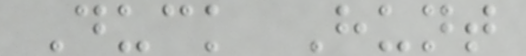Duck Hunt
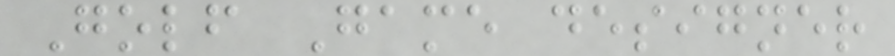Golf Game designer
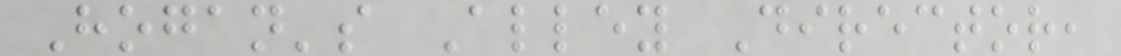Hogan's Alley Director,
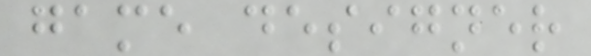game designer
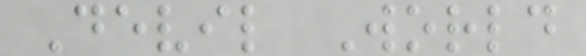Devil World
